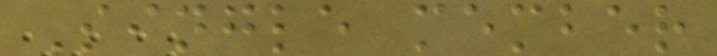Single member
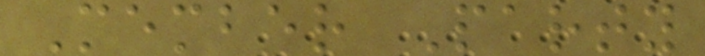Member Party
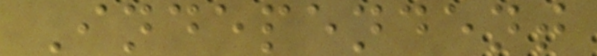Independent
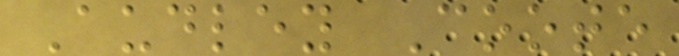Audley Coote
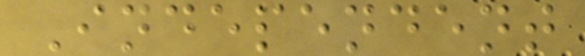Independent
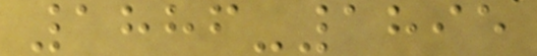1886-1895
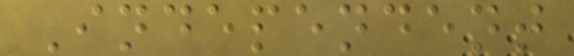Independent
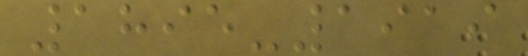1895-1919
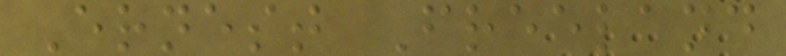Ernest Freeland
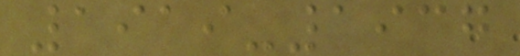1919-1937
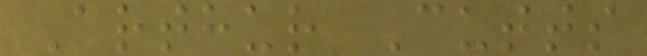Arthur Cutts
